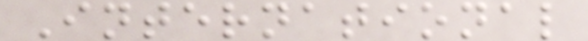International
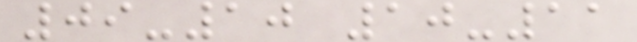09-10 10-11
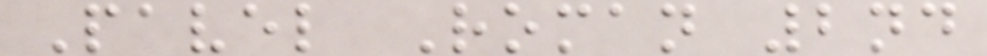Pavel Roman 2nd
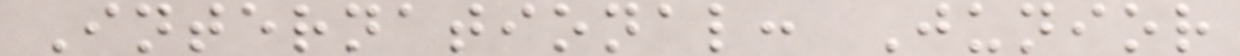International: Junior
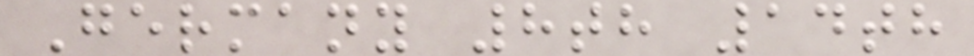Germany 8th 14th
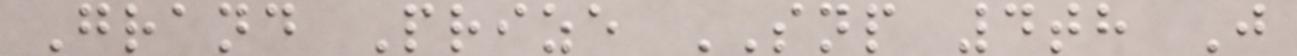Grand Prize SNP 4th J
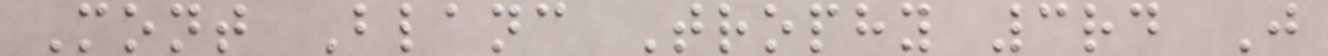Mont Blanc Trophy 3rd J
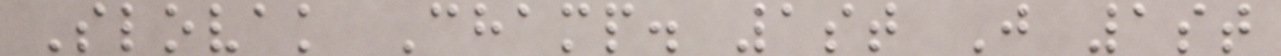Slovak Champ. 1st J 1st
